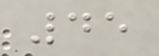45
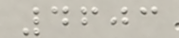4603
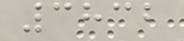3832
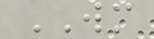WM
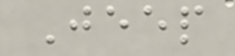Jeep
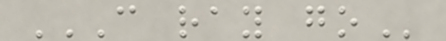C RAY GO
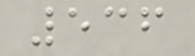536
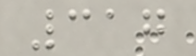317
